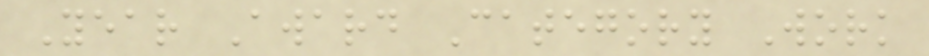Year Award Category Work
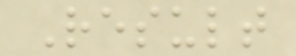Result
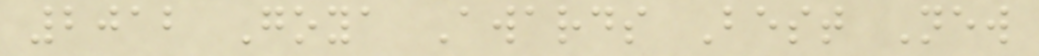2012 Goya Awards Best New
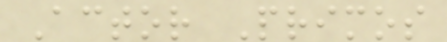Actor Primos
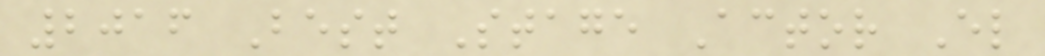2016 Best Stage Actor El
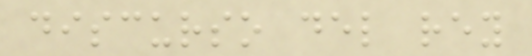discurso del rey
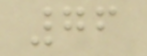76
